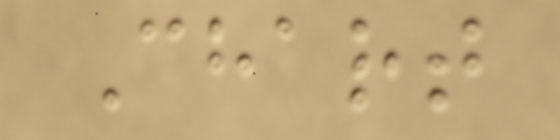Chart
